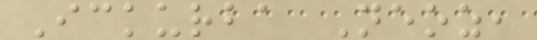Ickurba Neoz,
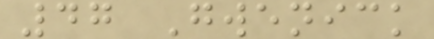47 Gwenick
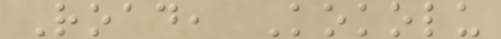Road, Kokolu
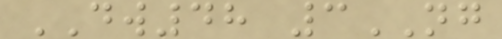DW48 3NG
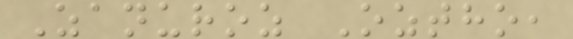Zanuroz Oztho,
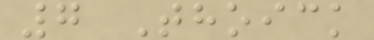7 Thoick
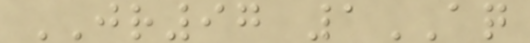JR97 1AQ
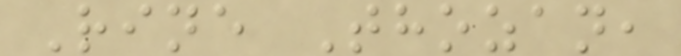Rine Thozan,
